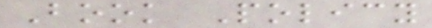Book Policy
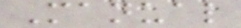Manual
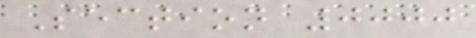Section 0000
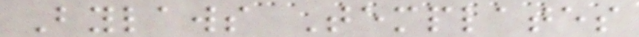Bylaws Templates
